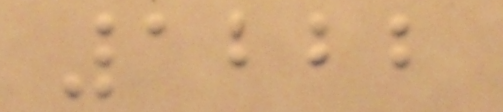1222
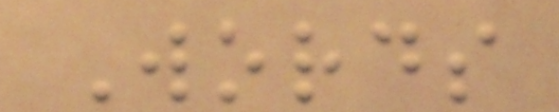Words
